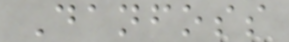Danfoss
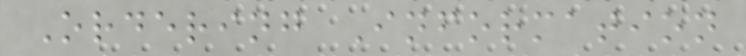Ordering Information
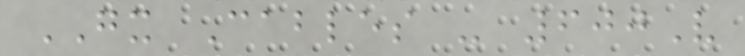GX Cables - 600V
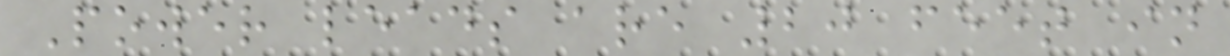Power leads are 20 feet in
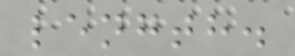length.
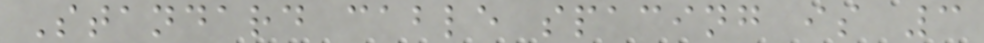Standard cable spacing is 3
